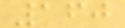160
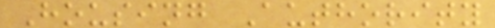Housing Authority
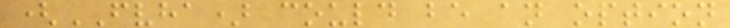(FVHA) could be an option
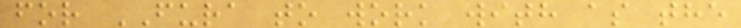for FURA to work with as the
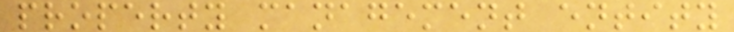property management entity
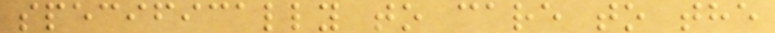specifically to care to the
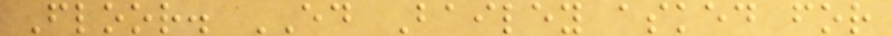Floor. ED Bailey asked for
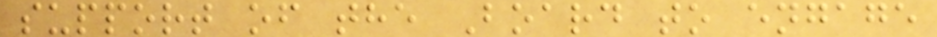support of the Board to engage
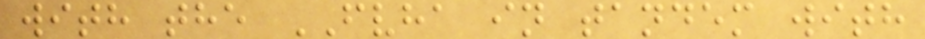with the FVHA in tandem with
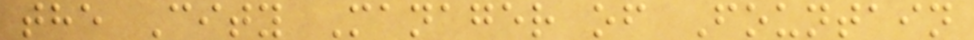the City Manager of Fountain
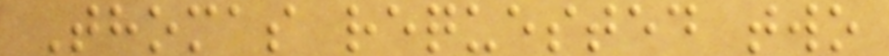Thomas requested two
